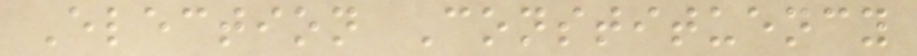Election Constituency
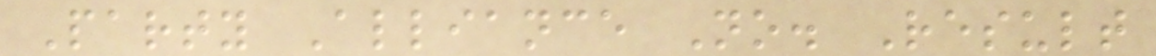Party Alliance No. Result
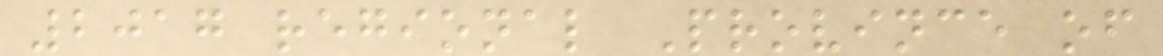2017 regional Province of
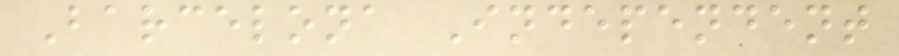Barcelona Independent
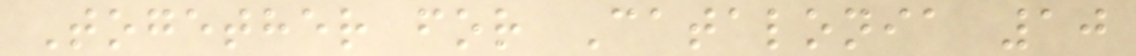Together for Catalonia 10
